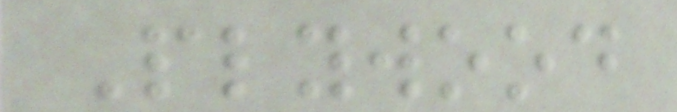Plywood
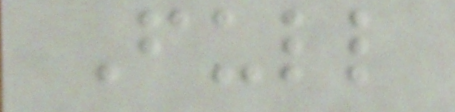Full
